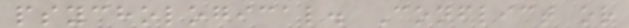psychological. Conflict or
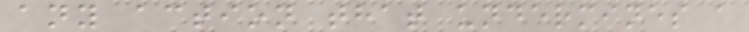any action that undermines a
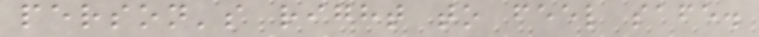person's right to feel safe.
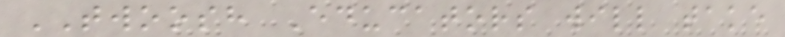TWOOSH Educators will take
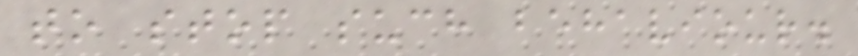to stop such behaviour.
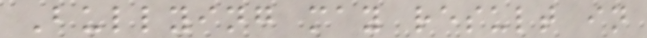Bullying may result in
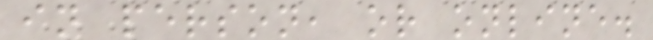in person, or online.
